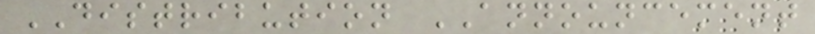DISTRIBUTION ANNOUNCEMENT
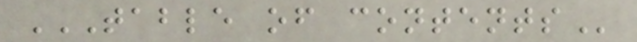TABLE OF CONTENTS
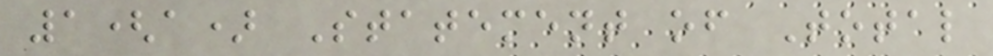1(a) Statement of Total
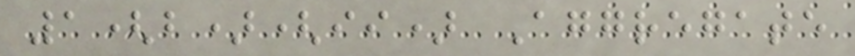1(b)(ii) Aggregate
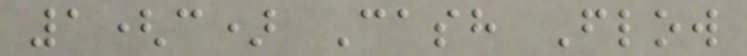1(c) Cash Flow
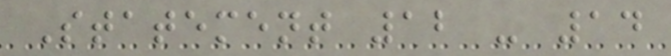Statement 12 - 14
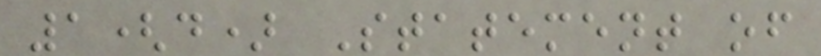1(d) Statement of
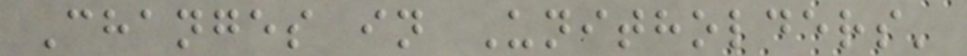Changes in Unitholders'
